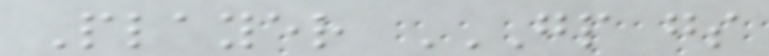Player GP GS
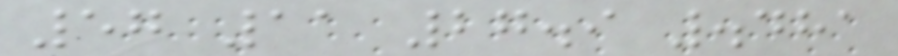57 11 27.9 .481
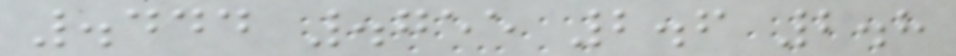.444 .755 2.6 2.8
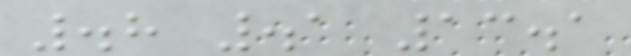.8 .1 13.1
